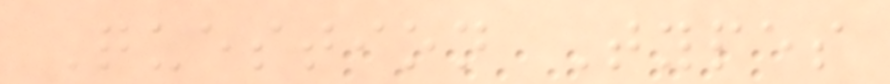Question Types
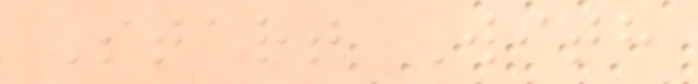Start With
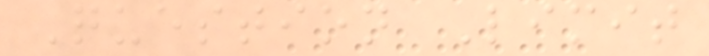Question Limit
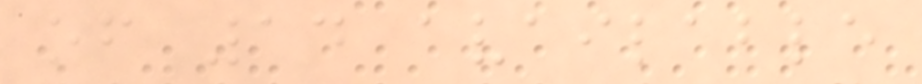of 14 available
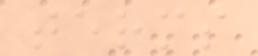terms
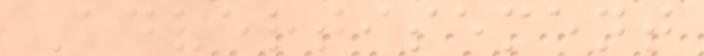Advertisement
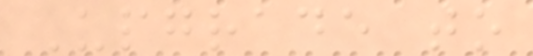Upgrade to
